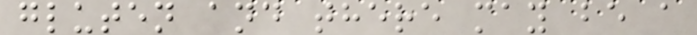gluten and there may be a
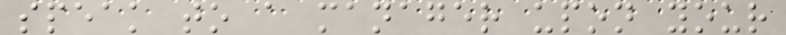speak to a manager upon your
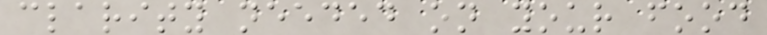clarity needed on your food
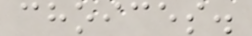choices.
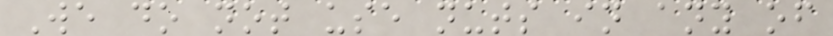We do not use nuts in any of
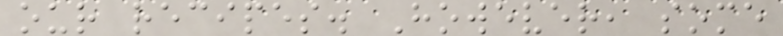our recipes. However, some
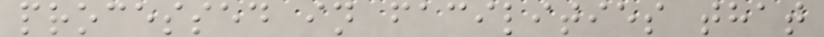processed in facilities that
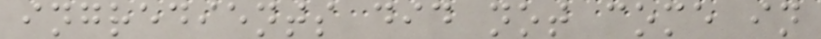ingredients did not come in
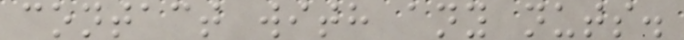contact with any nuts.
